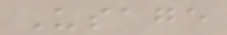Usage
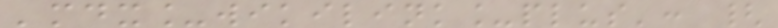'mdx_wikilink_plus': {
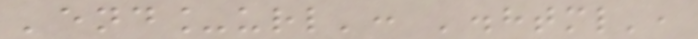'end_url': '.html',
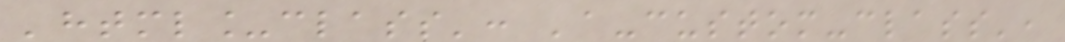'html_class': 'a-custom-class',
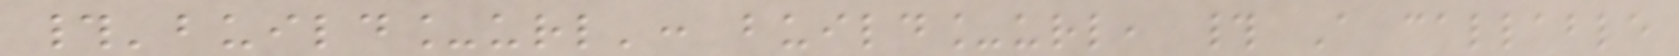#'build_url': build_url, # A callable
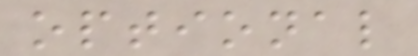optional
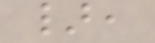},
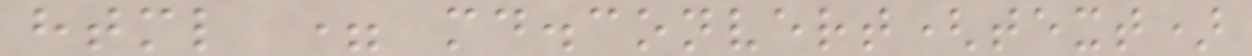html = md.convert(text)
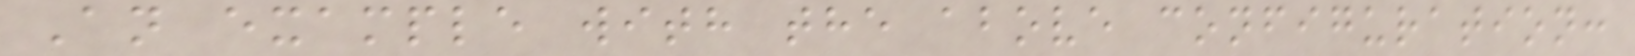An example with the above configuration:
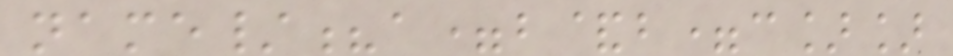name/?a=b&b=c]]
